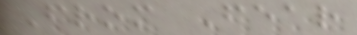From Fear
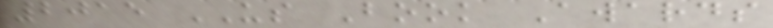2015 US Book Awards
